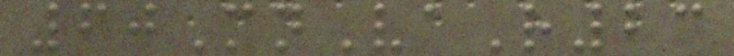60MnVaR23
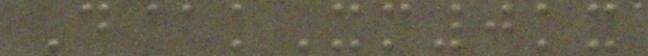D@kXm0kx
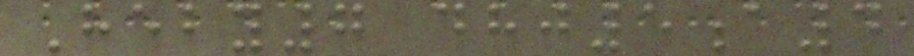Heby7 dhj5a4
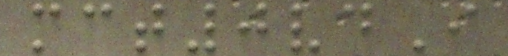mct0vdI
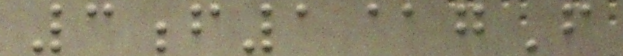3f1@gF
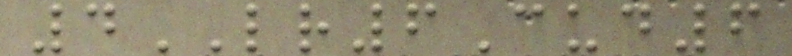4LR6Cud6
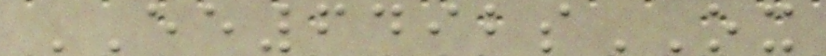EE6492sOX
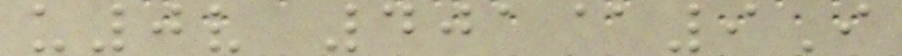u0v 401@9I
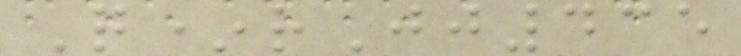Q*rJj435
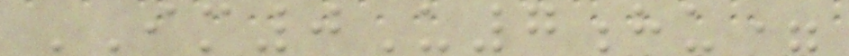IM0U7hu=
